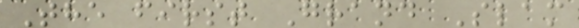The first Grand Slam
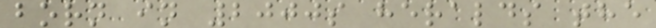born in 2000s heralds the
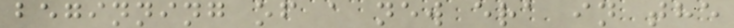beginning of a new era in the
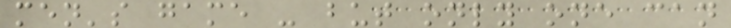men's game - but only one can
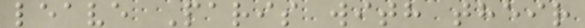leave Paris with their
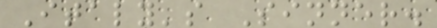Italy's Sinner.
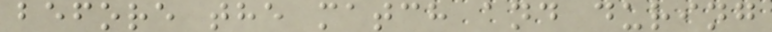before the match and during
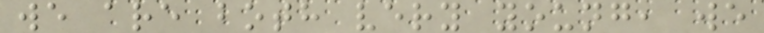we are both very young, we
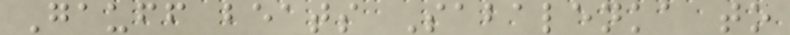Gauff beats Sabalenka to
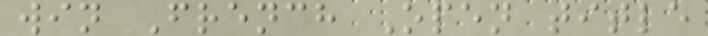win French Open title
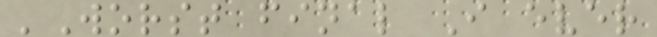'Worst final I ever
